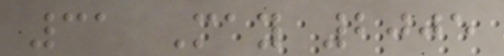31 May 2005
